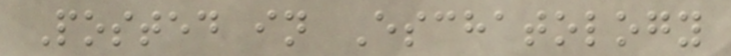Posted in Eschatology
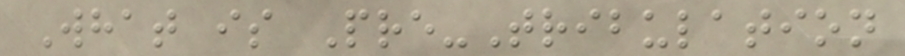What is Pre-Tribulation
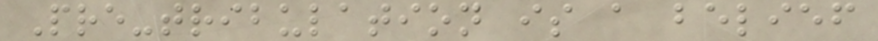Pre-tribulation is a belief
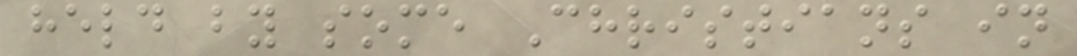held by some Christians in
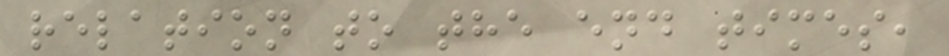relation to the end times,
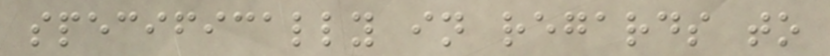specifically in regards to
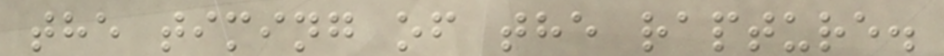the timing of the rapture.
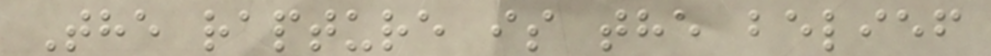The rapture is the belief
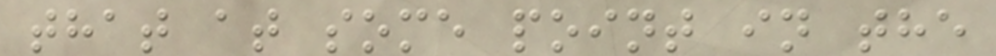that at some point in the
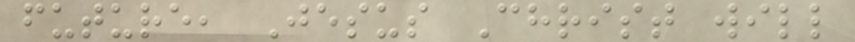future, Jesus Christ will
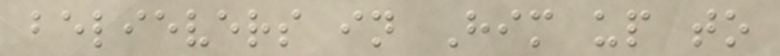believers in Him up to
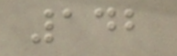142
